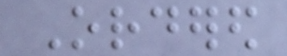Ordered
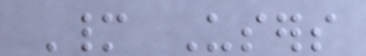Many Users
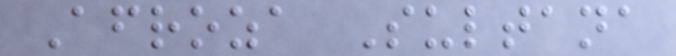Afroza Sultana
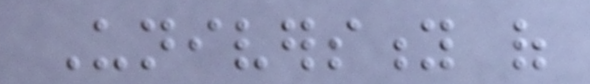University of
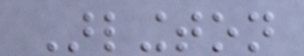Arlington
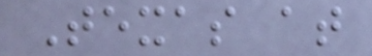Texas at
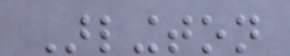Arlington
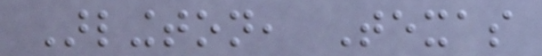Arlington, Texas
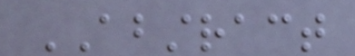ABSTRACT
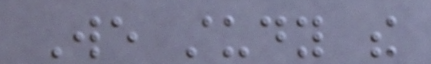We study the
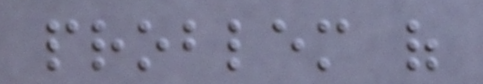problem of
